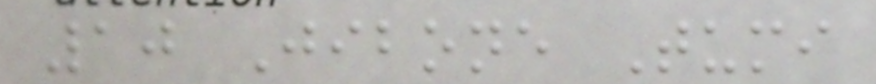10 Jibone Tumi
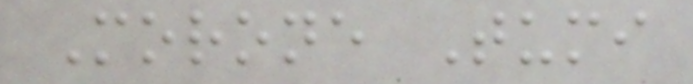Morone Tumi
